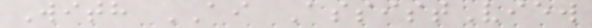With AI AssistView
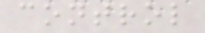control
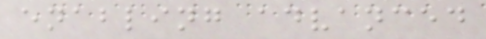enabling advanced
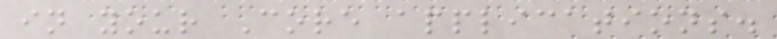in your Core applications.
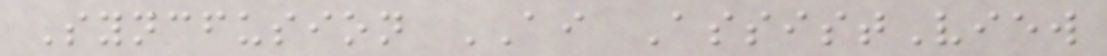Syncfusion AI AssistView
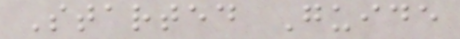Started Guide
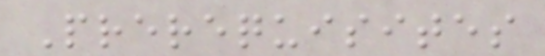Prerequisites
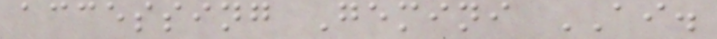accessing Gemini AI.
